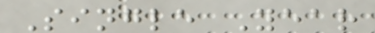Single Year
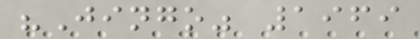"Jingo" 1969
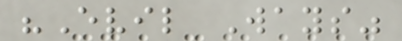"Evil Ways"
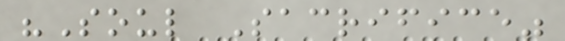"Soul Sacrifice"
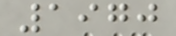1970
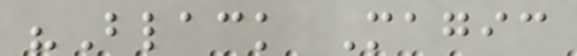"Black Magic
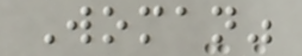Woman"
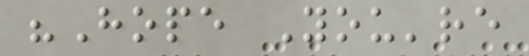"Hope You're
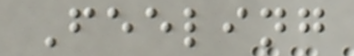Feeling
